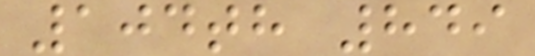104th 849
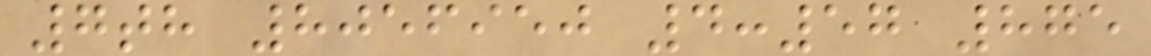7th 8056950 4:57 875
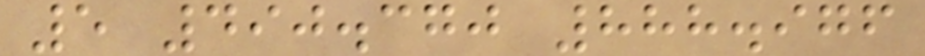5 490.370 888.976
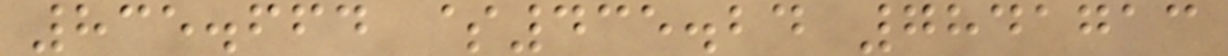835.664 $435.24 7841713
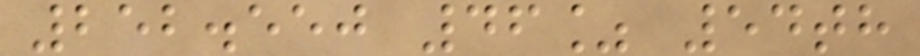252.550 46% 54th
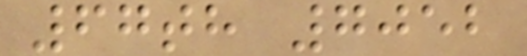67th 7052
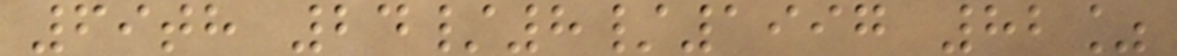69th 24/8/1997 82%
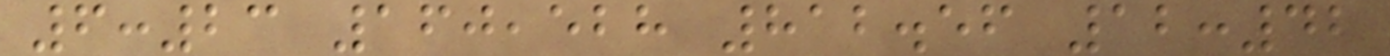6:23 160,528 812.56 12:42
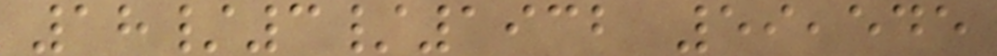18/3/1932 59,545
